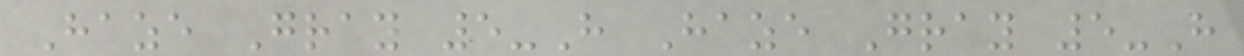Haze Gray 5-H Haze Gray 5-H
